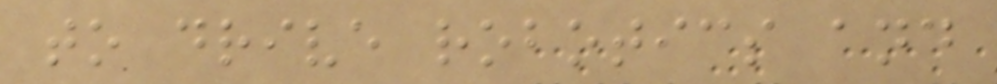to drive robotics and
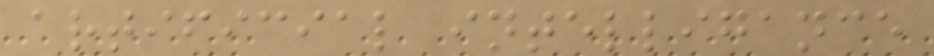artificial intelligance
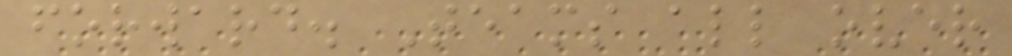forward. Teams all over
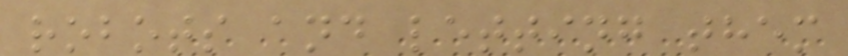robots and letting them
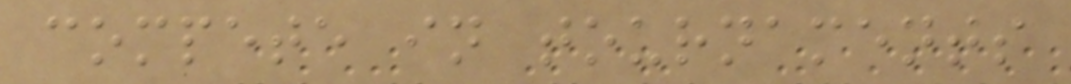compete in tournaments
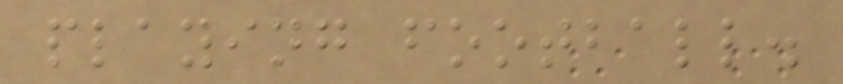playing football.
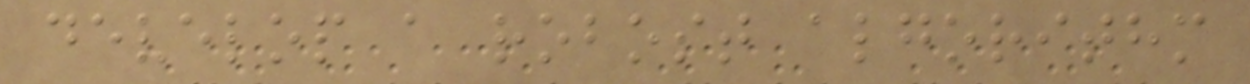develop a robost algorithm
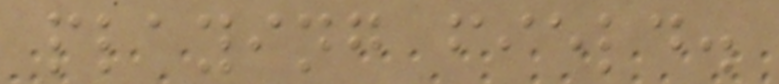playing field.
